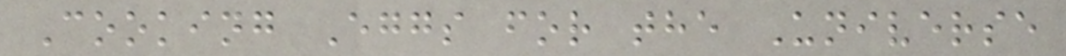Cooking Eggs for the Universe
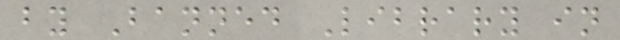by Banned Library in
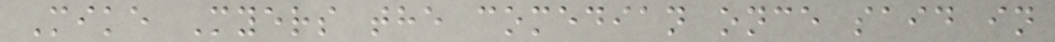Mike Myers the comedian once said in
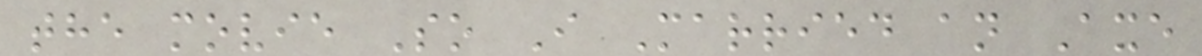the movie So I Married an Axe
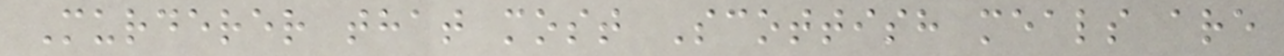Murderer that most Scottish meals are
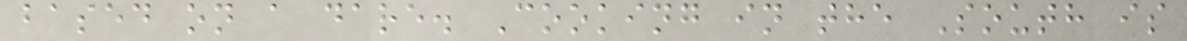based on a dare. Cooking in the South is
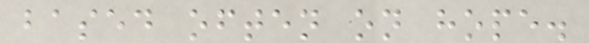based often on hope.
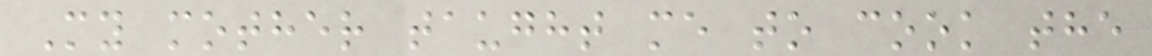My mother taught me to cook the
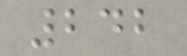242
